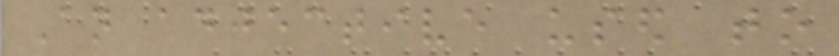An adjective used to
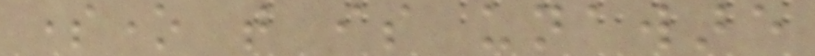someone that is unaware
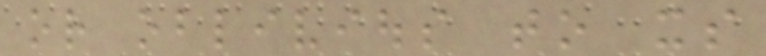or oblivious to its
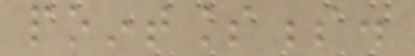pointlessness.
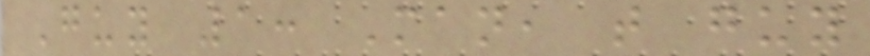Guy 1: Man, that guy
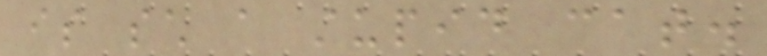is such a stupid cat.
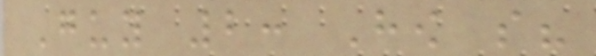Guy 2: How so?
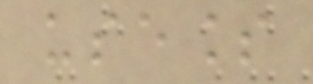useless
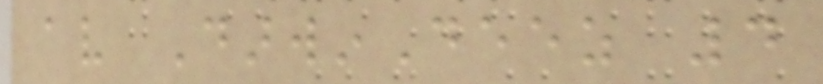av DarwinDeez 4
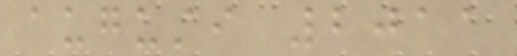augusti 2011
